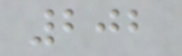202
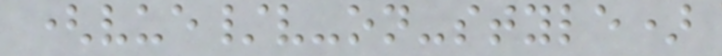(vue/v-on-style)
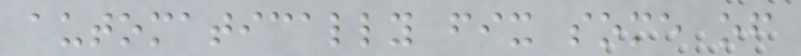automatically fix some of
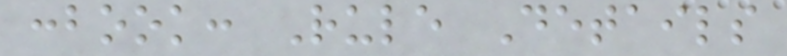:book: Rule Details
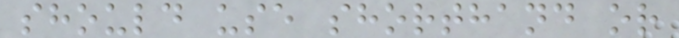should use shorthand or
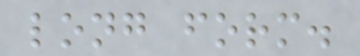long form.
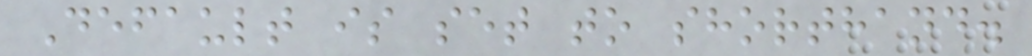Default is set to shorthand.
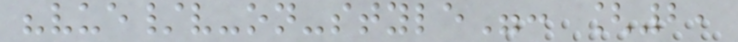"vue/v-on-style": [2,
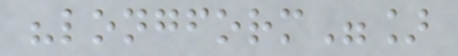"longform"]
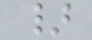}
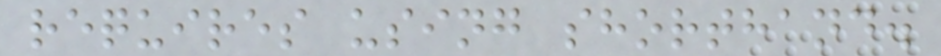requires using shorthand.
